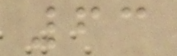63
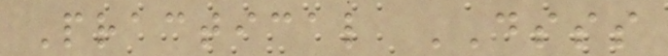Practical DSSS
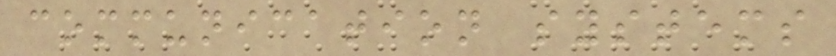communication systems
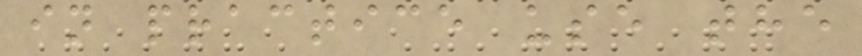in practice use the
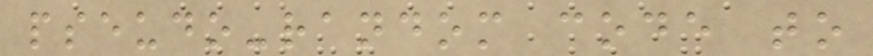pseudo-random code to
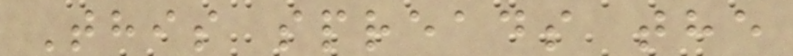This spreads the
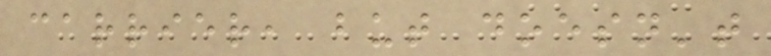carrier, but doesn't
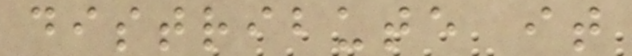distribute it
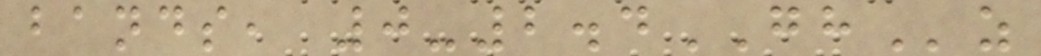bands, 0-2.4GHz
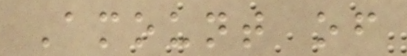Amount of
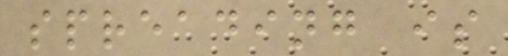spreading is
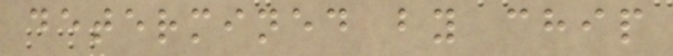determined by chip
